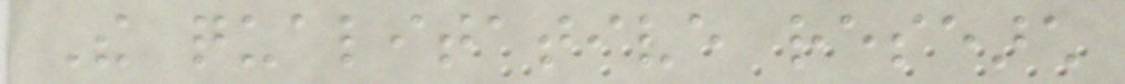The qualitative research
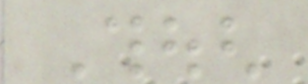Though
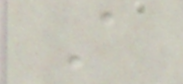A
